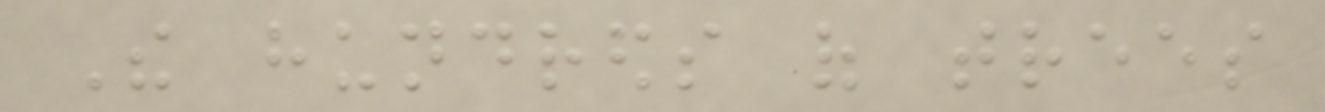The hundreds of trees
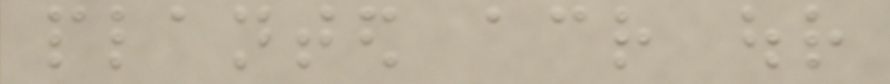planted across our
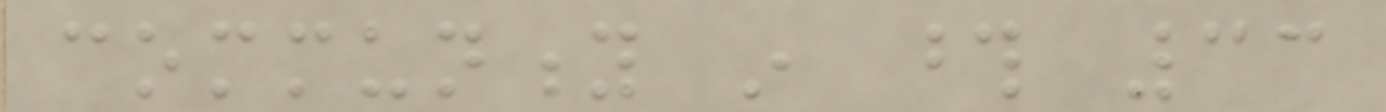community in those 33
